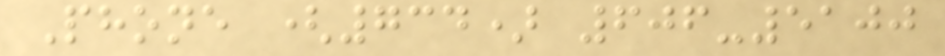Phone (734) 606-5100
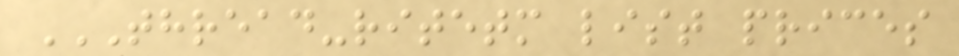THREAD-RITETM LIST PRICES
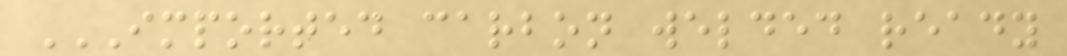IMPORTED CARBON WELDED READY
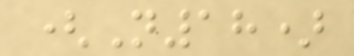(N18)
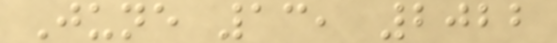June 13, 2022
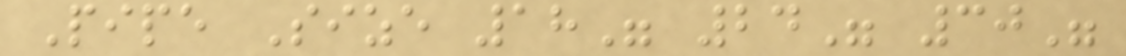Pipe Size 18" 24" 30"
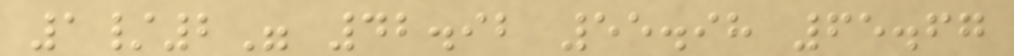1/2" 42.92 55.98 65.67
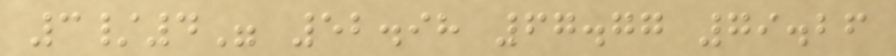3/4" 52.98 67.77 79.26
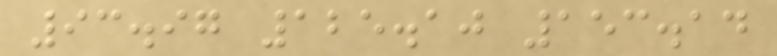93.97 125.10 153.14
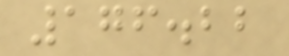176.22
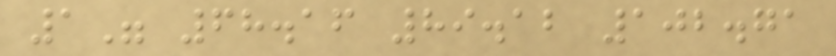1" 68.16 89.12 102.71
